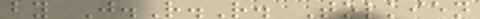by J.R.R. Tolkien
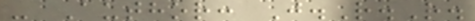- Author: J.R.R.
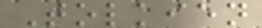Tolkien
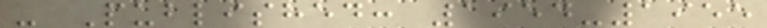- Published: 1954-1955
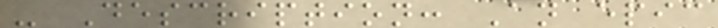- Description: An epic
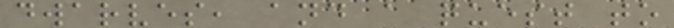dwarves, and a quest to
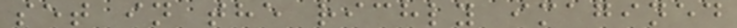set in the richly imagined
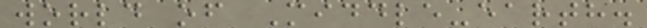world of Middle-earth.
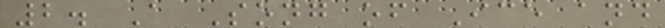2. A Song of Ice and
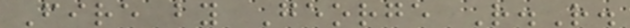Fire by George R.R.
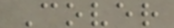Cover
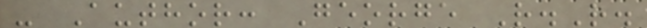- Author: George R.R.
